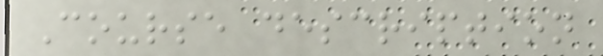Course description
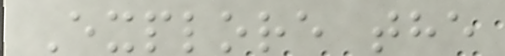Explore the
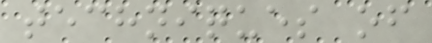techniques of
